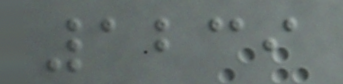1239
